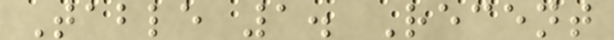Table 1. Recent
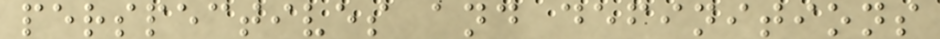perspectives and definitions
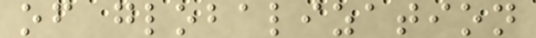of globalization
